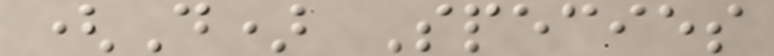(D) Species
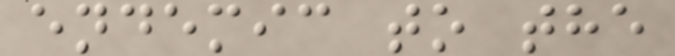endemic to the
